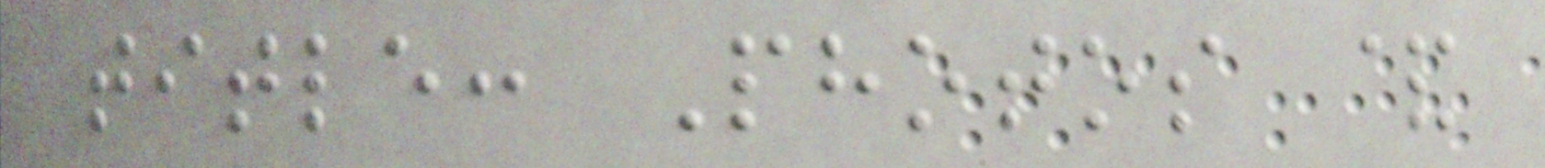title: Photos &
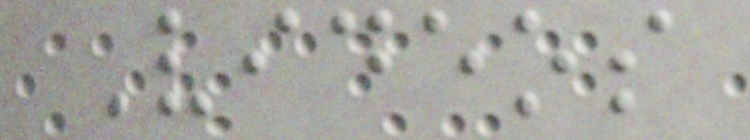Videos
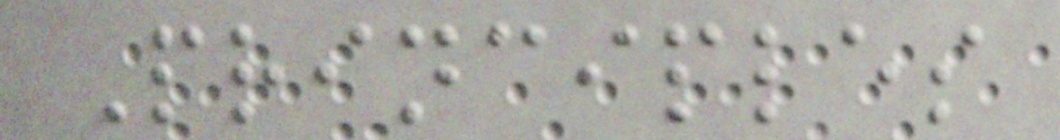Principles
